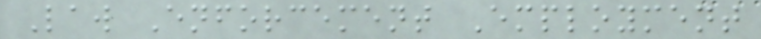Law Enforcement Employment
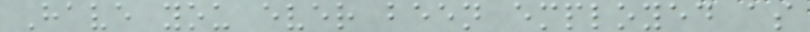Have you ever been employed as
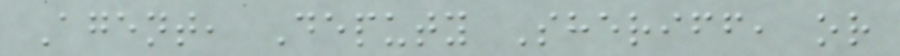Agent, Deputy Sheriff, or
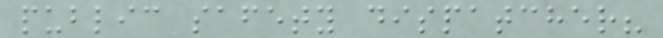public safety dispatcher?
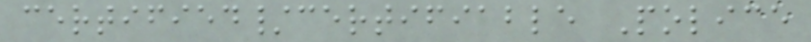certified/certifiable Police
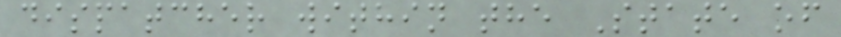dispatcher within the State of
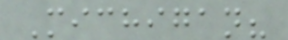Michigan?
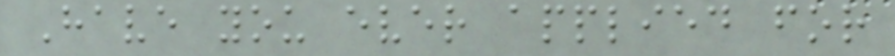Have you ever applied for
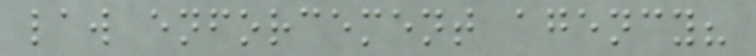law enforcement agency?
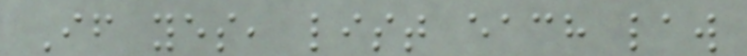If yes, list each law
